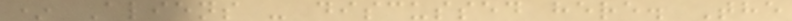* Aliens - discussed here. The
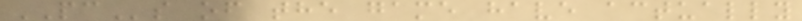PCs of the game have actually
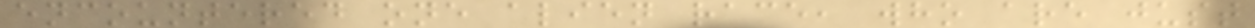encountered one alien race, who are just
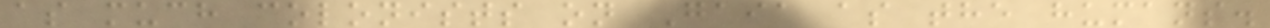as much colonists on Gaia as the humans.
